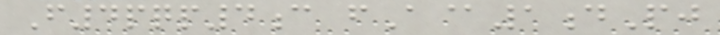F4pqp4c fA@1dPj
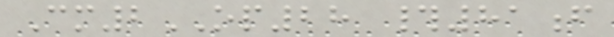Cm2OP28 #81f
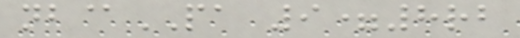nb@PA 9=8rb
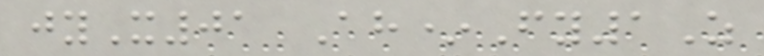jyX01 Ah*Fy1Z
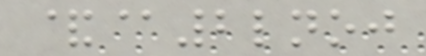&@2lnoj
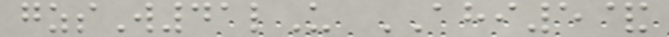gzsW41lU AHI5&
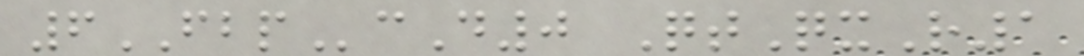6FBPcD0 QtQxR1
